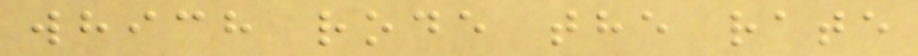which rode the rate
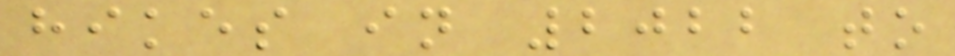hikes in 2022 to
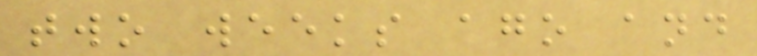two weeks ago and
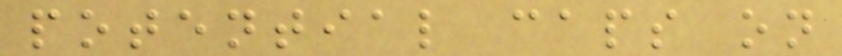potential caps on
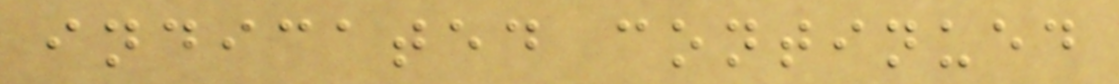indicated continued
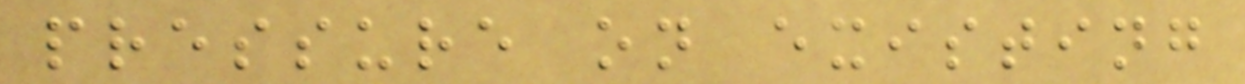pressure on existing
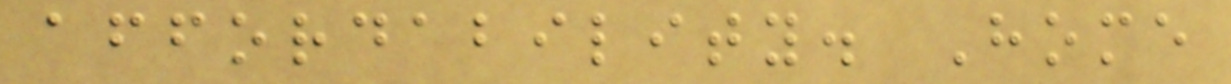affordability. Home
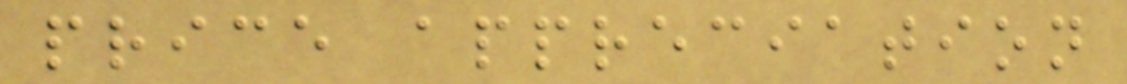price appreciation
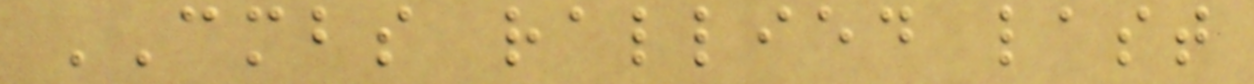CMBS rallied last
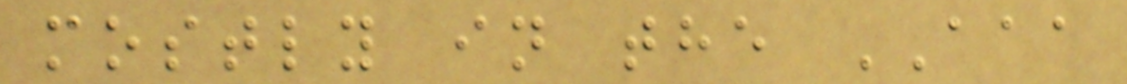mostly in the AAA
